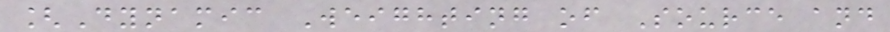[Dynamic Weighting of Source and
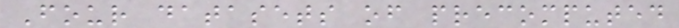Four datasets of precomputed
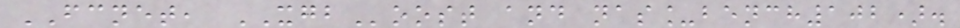FCNET, XGBoost and nas_bench102).
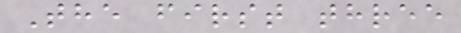The first three
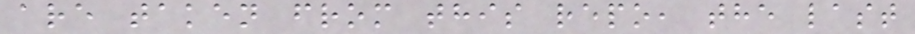are taken from this repo, the last
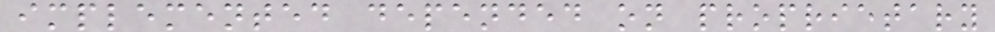implemented depended on proprietary
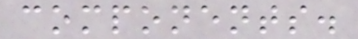components.
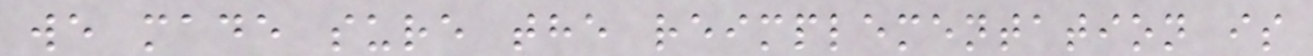we made sure the reimplementation is
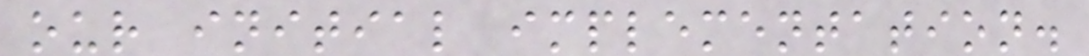our initial implementation.
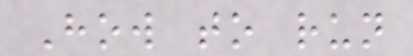How to run
